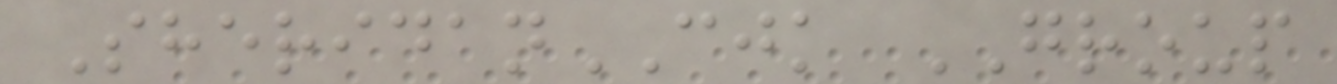SheridanCJK GROUP
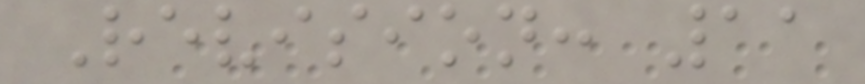Revision: 11
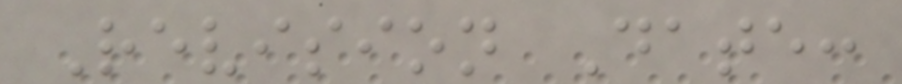Revision Date:
